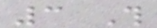3 This
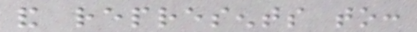and represents to:
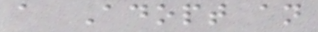a Adopt an
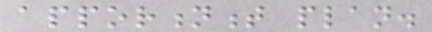apportionment plan.
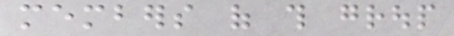members of this group
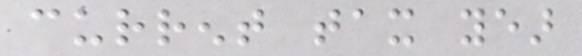current tax year
